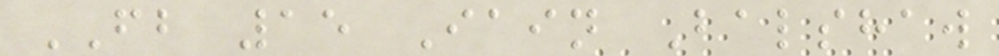FB 15 Iain Balshaw
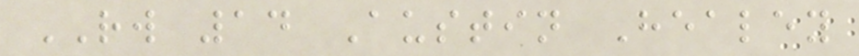RW 14 Austin Healey
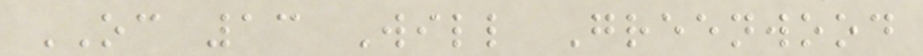OC 13 Will Greenwood
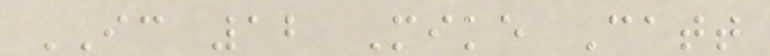IC 12 Mike Catt
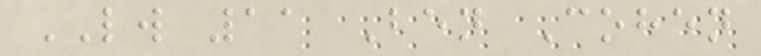LW 11 Ben Cohen
